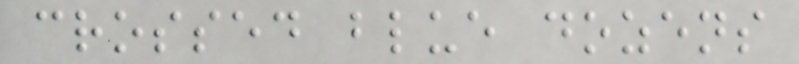crossed blue dozens
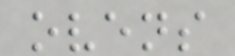ovens
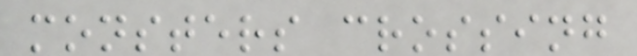monsters crossing
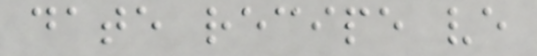date recipe ve
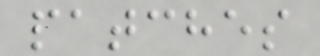patches
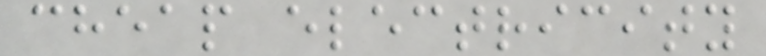cheap electricity
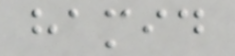hamid
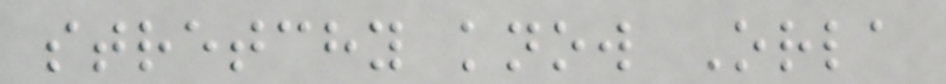stretchy know Orla
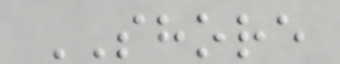SHORE
